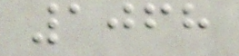1068
